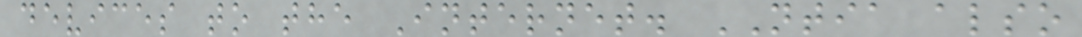devices to the Internet. NTIA also
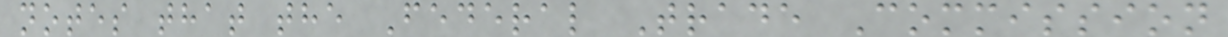notes that the Federal Trade Commission
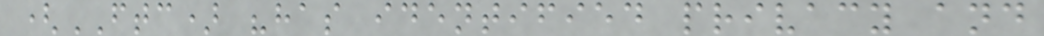(FTC) "has identified privacy and
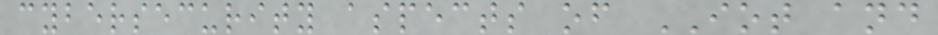cybersecurity aspects of IOT and
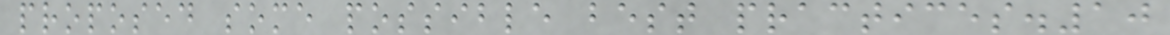proposed some possible best practices.10
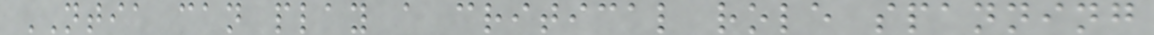NTIA can play a critical role spanning
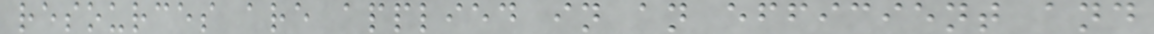resources are applied in an efficient and
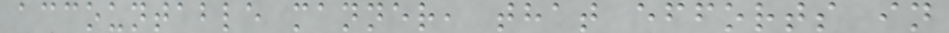accountable manner, that efforts in
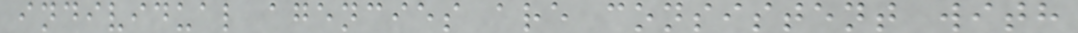individual agencies are consistent with
